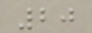20
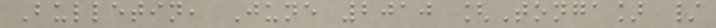Bulletin, June 2010 [Tonga] /
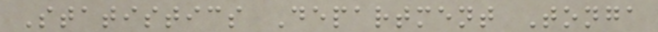Statistics Department Tonga
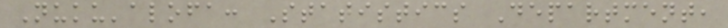Nuku'alofa: Statistics Department,
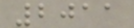2011
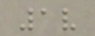1v
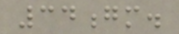34gm.
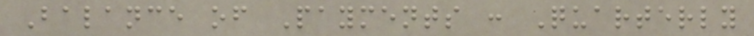Balance of Payments : Quarterly
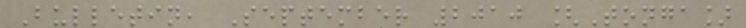Bulletin, September 2010 [Tonga]
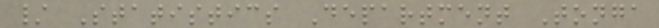/ Statistics Department Tonga
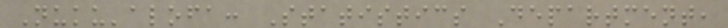Nuku'alofa: Statistics Department,
